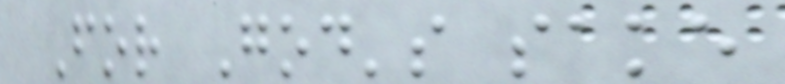For God's sake
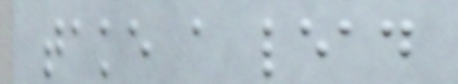take a lead
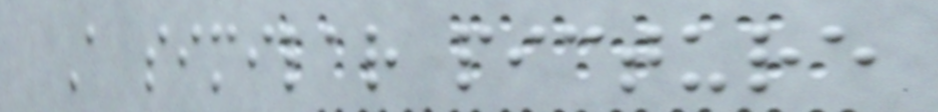A similar picture
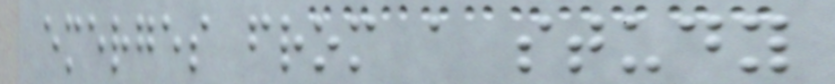emerges from a study
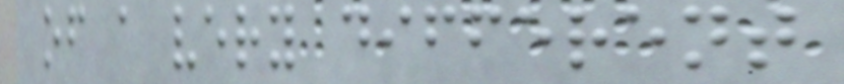of a very different
